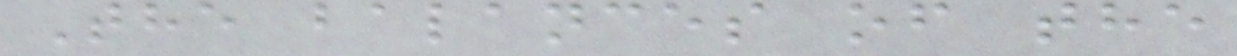The balances of the
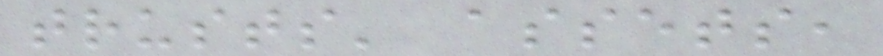trusts' assets,
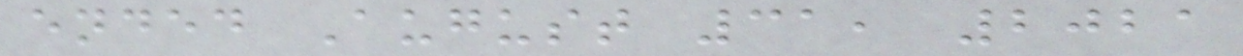ended August 31, 2021
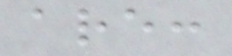are:
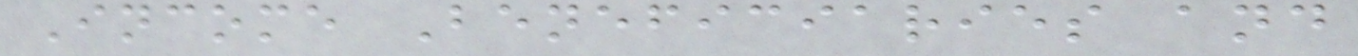Income Beneficiaries and
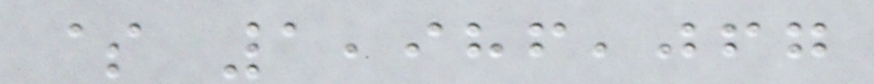$ 1,986,067
